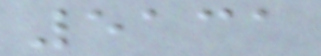5131
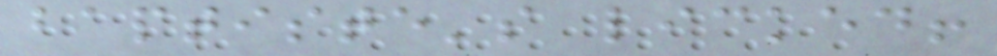baptiste's licked!
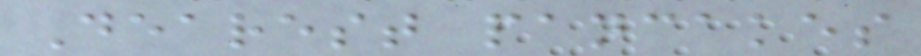Dearest pancakes
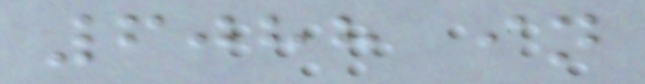6088 in
